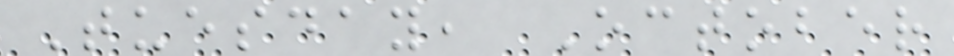Tuesday, October
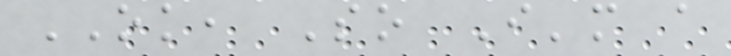OK, So I'm a
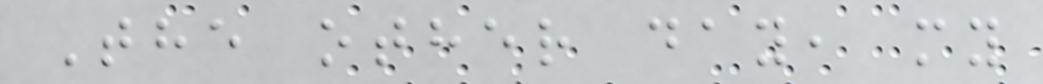The other day, my
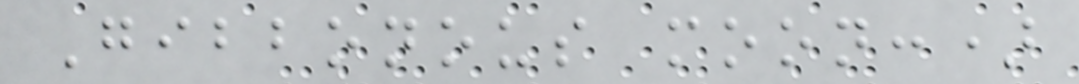Gibbonous moon:)
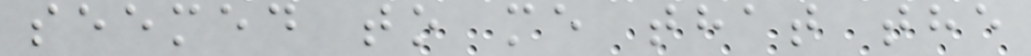seemed to me that the
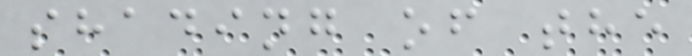shading of the
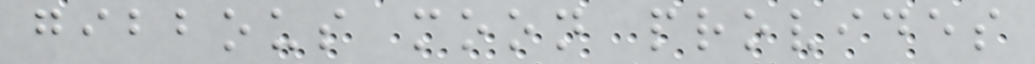gibbous moon provides
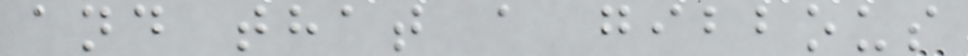and that a gibbous
